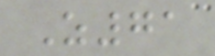Z71
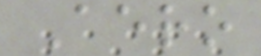Aero
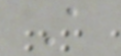A
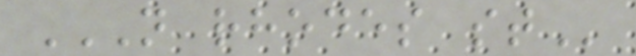N RHODES ST
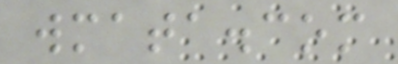wmata.com
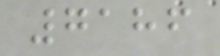7186
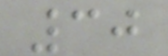30
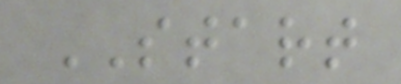START
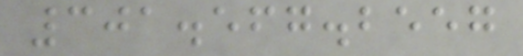301.567.2557
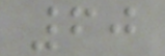60
